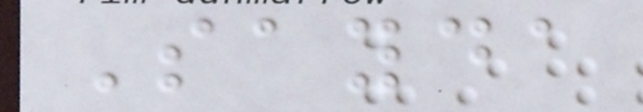Sayda
